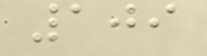109
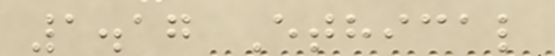1.17 Ethical
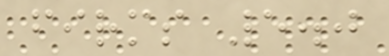firms 5.0
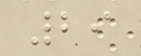29
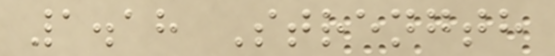1.18 Strength
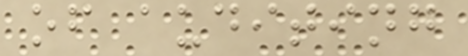of auditing
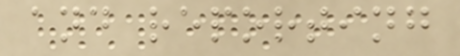and reporting
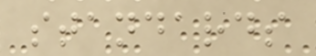standards
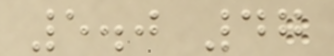5.0 47
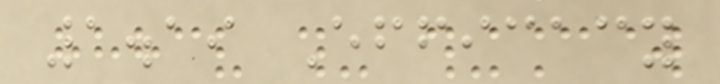1.19 Efficacy
